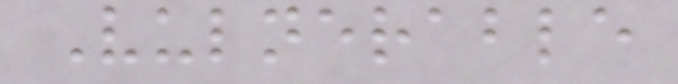Vulnerable
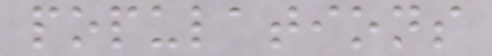populations
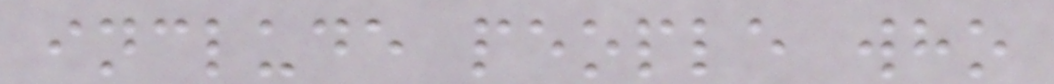include people who
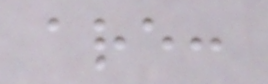are:
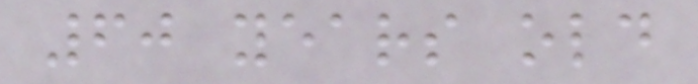60 years old
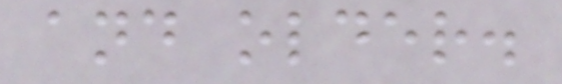and older.
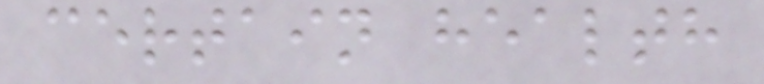certain health
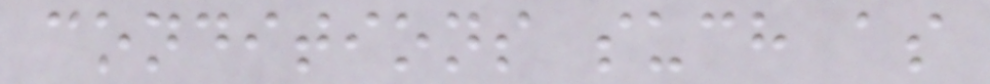conditions such as
